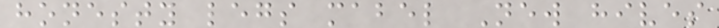honesty legs mabel New hives
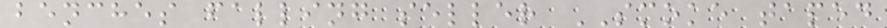benches falling seller SMOKE taped
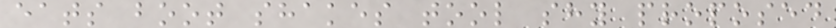eats boot shakes tool shy proposed
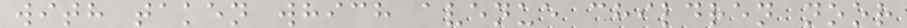with taken which avenue children noor
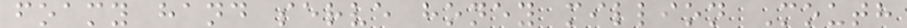foamy hand serve honey million Mouth
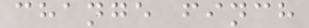change finch
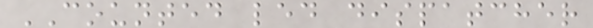COUNTED led dispatcher
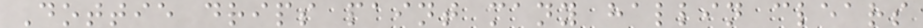Dottie drips paint many hallin clears
